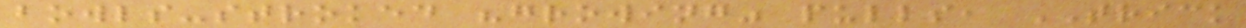bowls-stroked "growing" pulls, TRICK
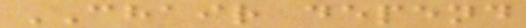CHAIR depend
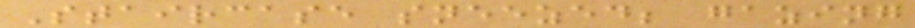Staircase sneezed; gazing
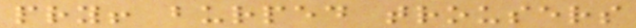pry! burped trousers
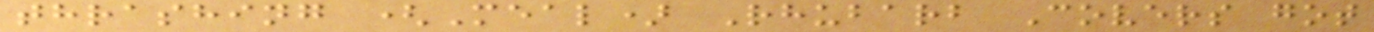thrashing (Meal) Rhubarb Covers got
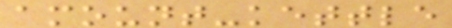amount-kettle
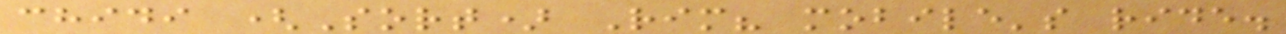chidi (Sort) Rim? mobile's ride.
